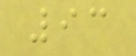93
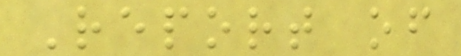Report of
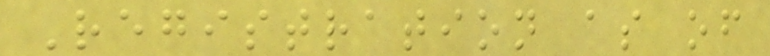Registration as of
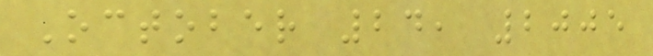October 24, 2005
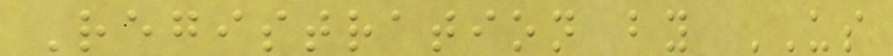Registration by US
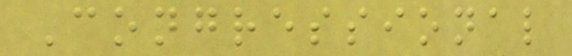Congressional
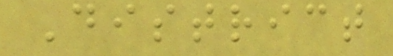District
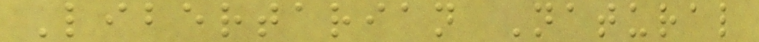Libertarian Natural
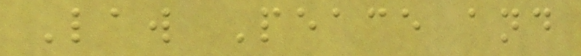Law Peace and
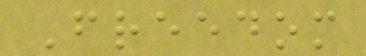Freedom
